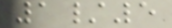1/5
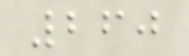260
